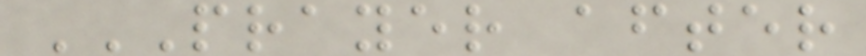PRAYER AFTER
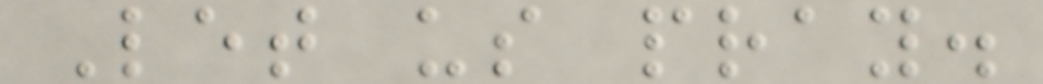Let us pray.
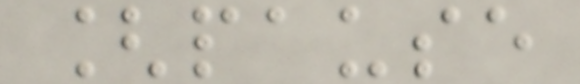[pause
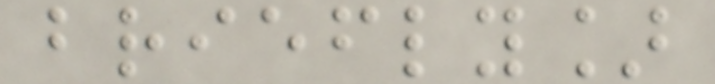briefly]
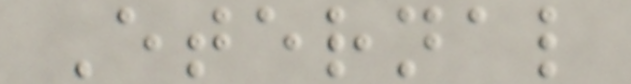Eternal
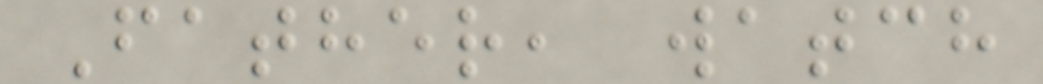Father, watch
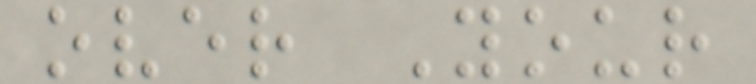over Your
